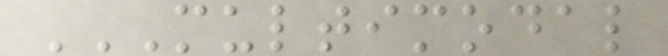MULTIMODAL
